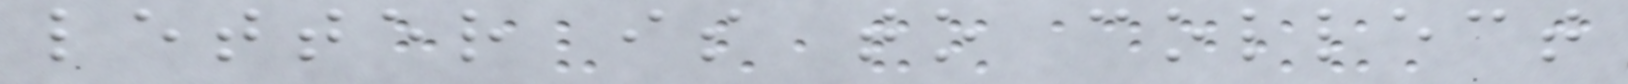letter is to collect
